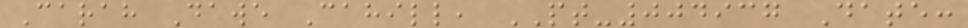Carah Dawe Cahill, PT-004937 Date:
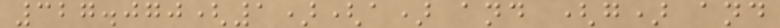327.070(1)(a) and (g) and
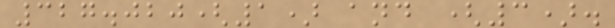327.020(1) and (3).
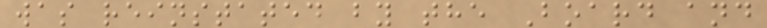was reinstated by the Board and
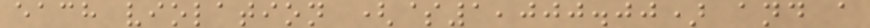each violation ($1,000.00) and a
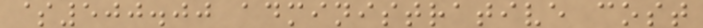$500.00 administrative cost
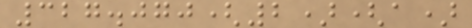327.070(2)(a)
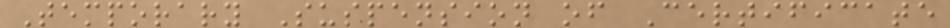Temporary Suspension of Certificate
